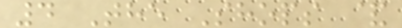4 The Shops &
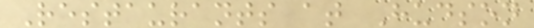Restaurants at Hudson
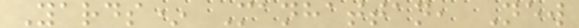Yards* Manhattan, New
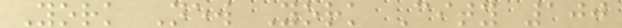York New York City 100
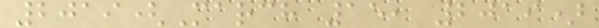2019(March 15, 2019)
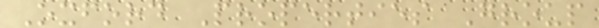Oxford Properties Group
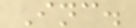Inc.
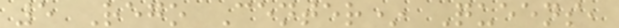5 Rego Center* Queens,
